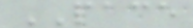PACE
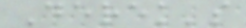Derek's
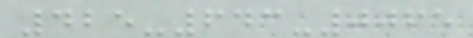425-643-0065
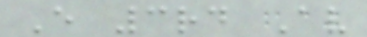E 3rd Av
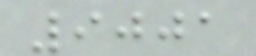9001
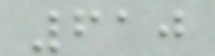610
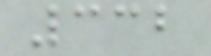332
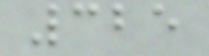325
